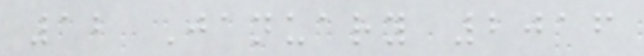12 January 2016
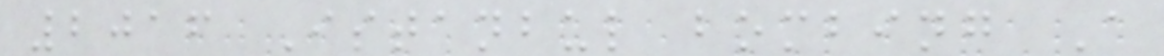2016 Istanbul bombing A
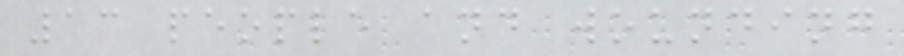13 people and wounding
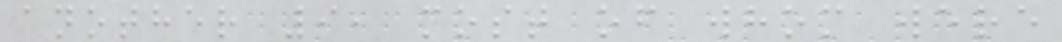another 9, most of whom were
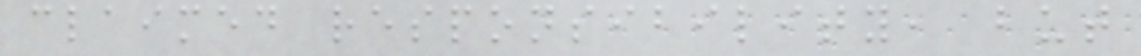claimed responsibility, but
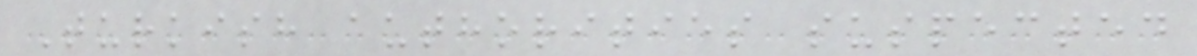Turkish authorities suspected
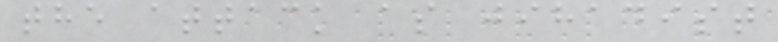the attack as jihadist
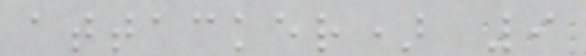attacker) 9
